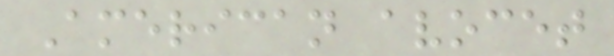American avocet
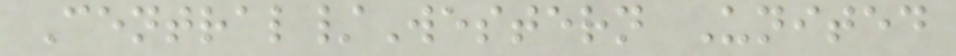Central/Western United
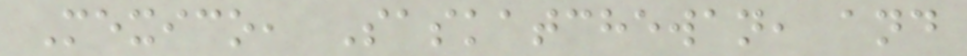Mexico, Saskatchewan, and
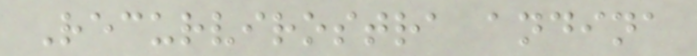Recurvirostra andina
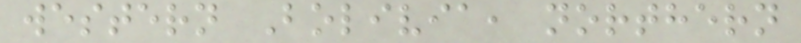western Bolivia, northern
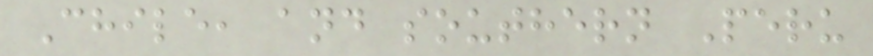Chile, and southern Peru
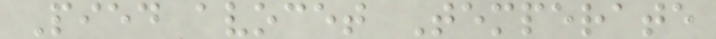Pied avocet Temperate
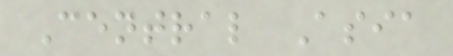Central Asia
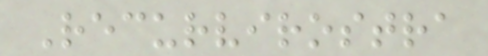Recurvirostra
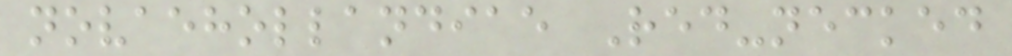novaehollandiae Red-necked
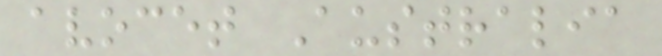avocet Australia
